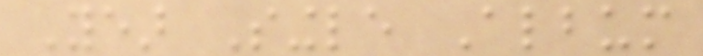Year Single Album
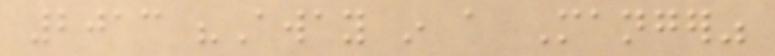2013 "Away in a Manger"
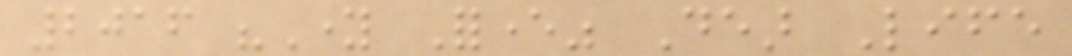2016 "Young Forever" Dear Life
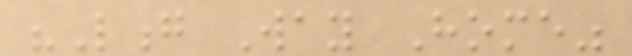"Long Way Home"
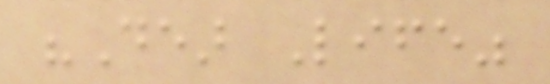"Dear Life"
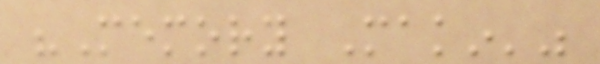"Memory Makin'"
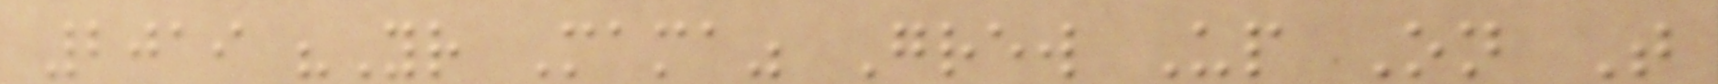2019 "Your Mama" Grew Up On That
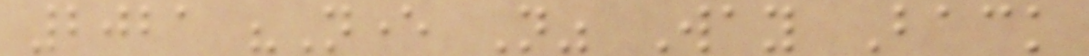2021 "Never Not" Way Back
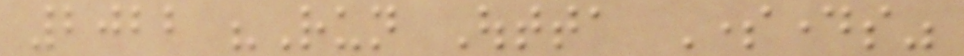2022 "Run Outta Somedays"
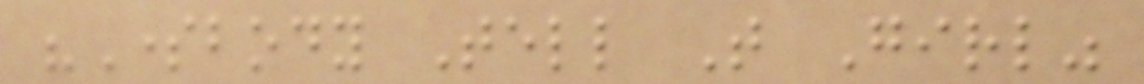"Somebody Tell That Girl"
